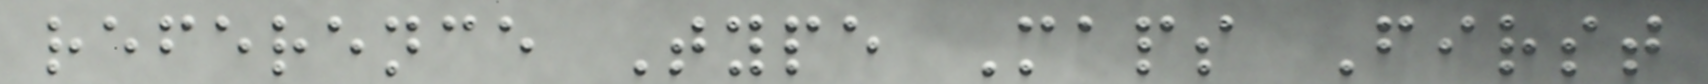reference Type Maps First
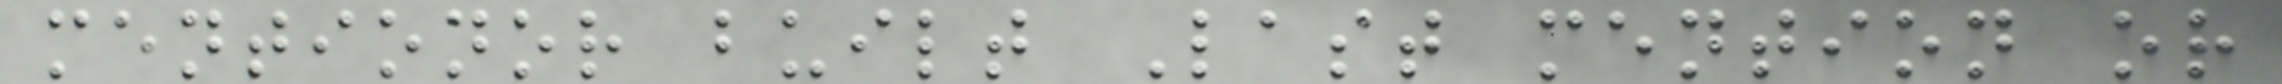mentionor built Last mention or
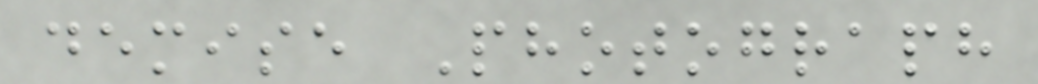demise Photograph
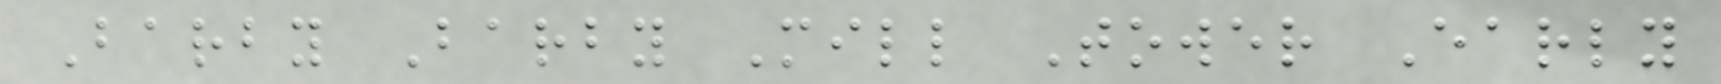Barby Barby Mill Tower Early
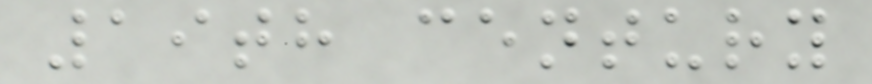19th century
